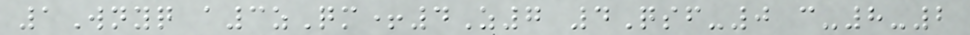1Wnyq a3zQm+4Z7 4Qsf-0 c-8-2
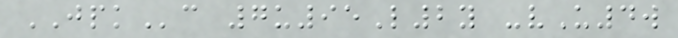JPKc 7u95L2y -vU4w
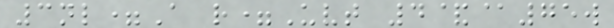3nl=A r=Uvt 4&@75w
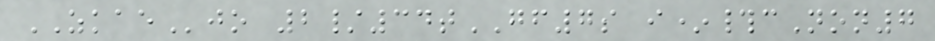ZKAEjo 2/34tGF7s i*#cNon7
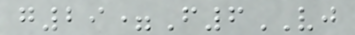g29=F6VJ
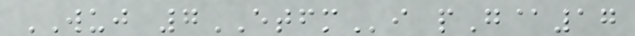WUJ 7ETFMi pG@17
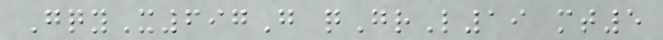GqyX697G qGrL19 mt5
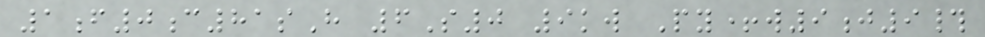1f0c81sH 6S0 9kw Py+w9j9#
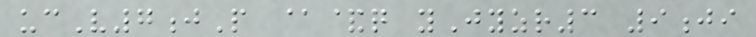ucV7jP @&q yJyzr3 9ji
